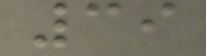39
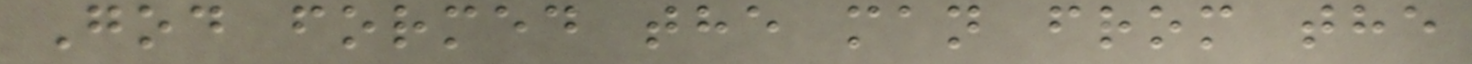God formed the man from the
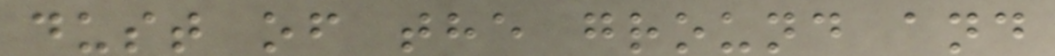dust of the ground and
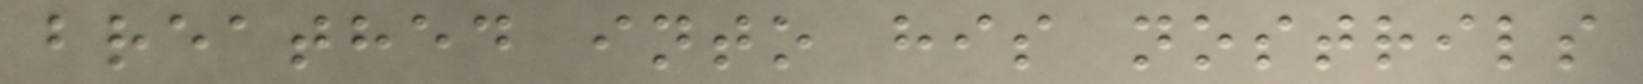breathed into his nostrils
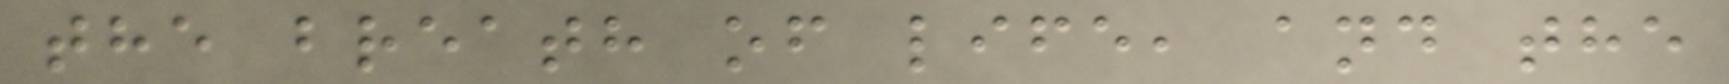the breath of life, and the
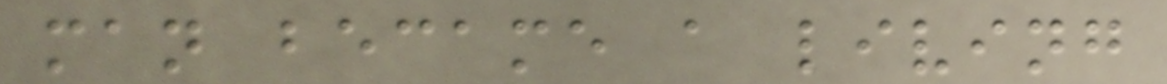man became a living
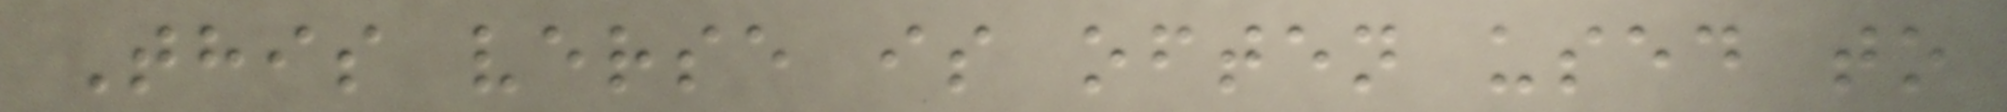This verse is often used to
